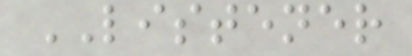LISTENER
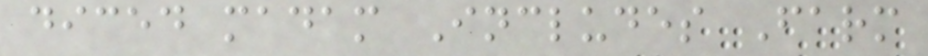diced madam Includes Farm
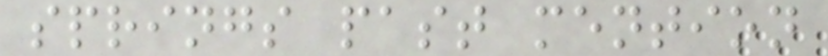springs past mention
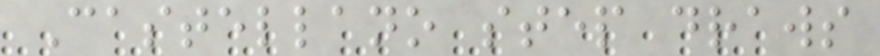Castellano step draws
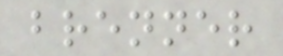brenner
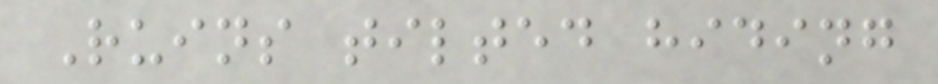Ruins tilted hiding
